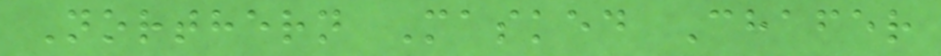Northern Masked Chafer
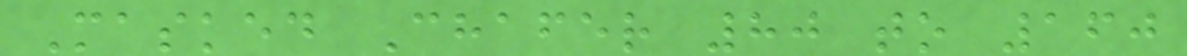Masked Chafer 80 to 160
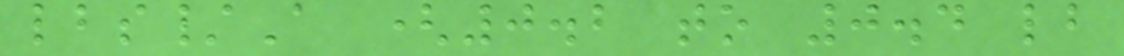lbs/A (0.2 to 0.4 lb
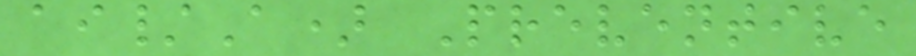ai/A) Preventive
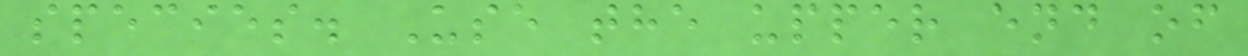species. Use the upper end of
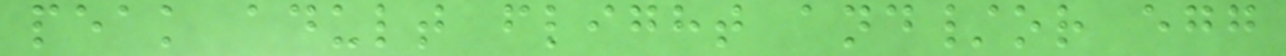peak adult flight and/or egg
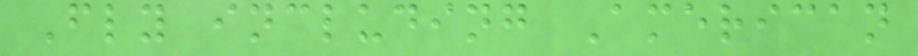Fly including American
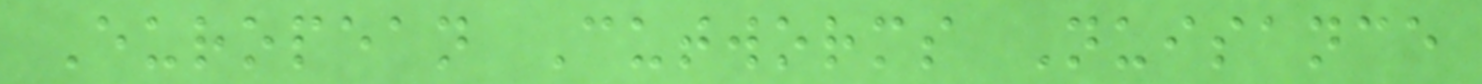European Cutworms Nuisance
